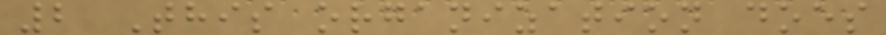2 This organization does
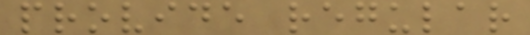provide regular
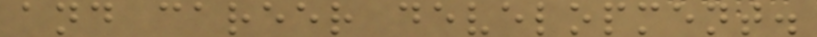and career development.
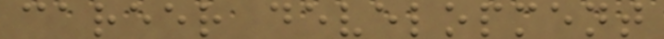career development
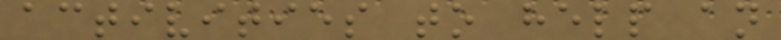activities to help an
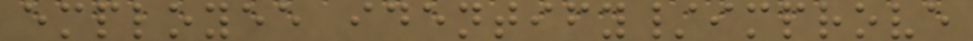employee identify/improve
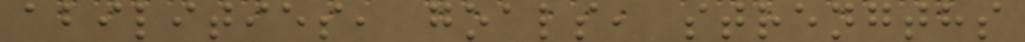abilities, goals, strengths
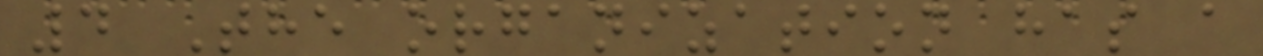4 The organization has a
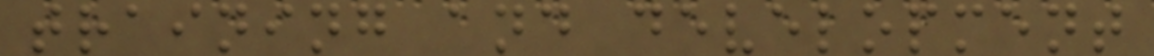training and development
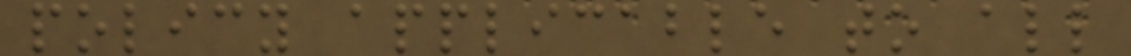policy applicable to all
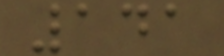141
